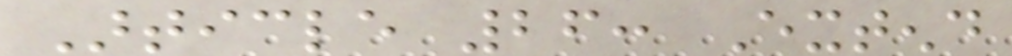Article 26: Extend
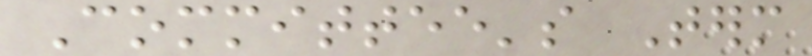Committee's Term
